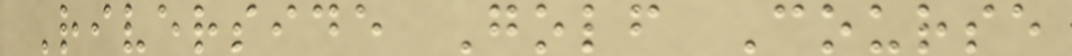Riverside Golf Course
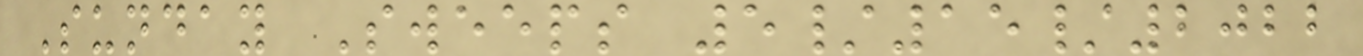Sunday Sweeps 5/15/2022
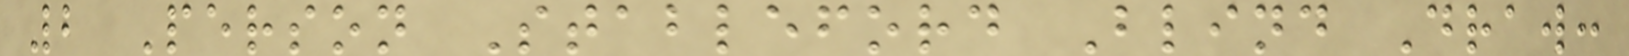2 Person Stableford Blind Draw:
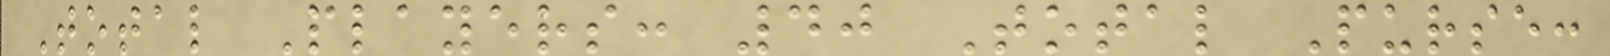Total Players: 40 Total Purse:
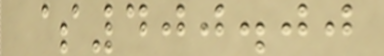$400.00
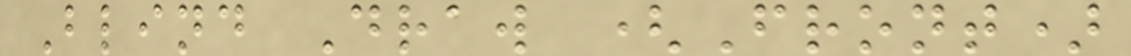Blind Draw (Front)
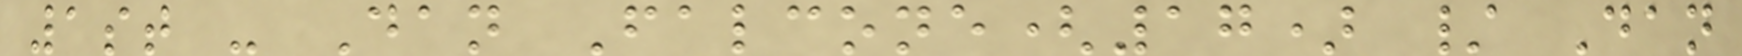1st - Dan Falcone(17) / Dan
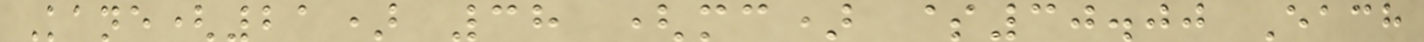Kane(21) 38 (mc) $30.00 Each
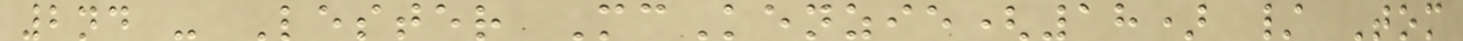2nd - Lester McKenzie(18) / Tom
